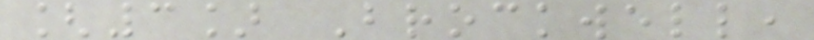[3] Brockwell,
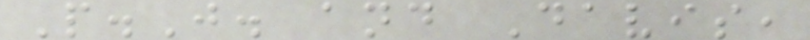P.J. and Davis,
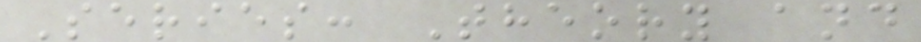Series: Theory and
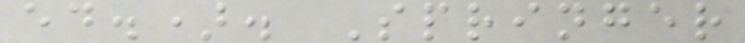ed.). Springer
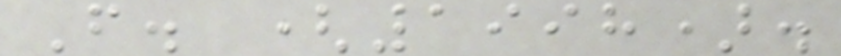F. (1998).
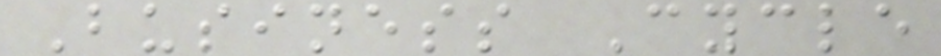Business Cycle
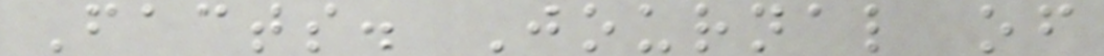Facts. Journal of
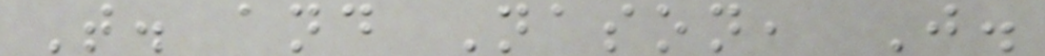T. and Nason, J.
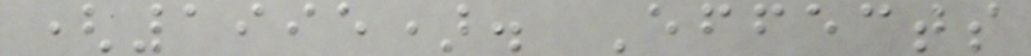(1995). Effects
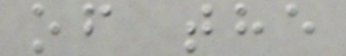of the
